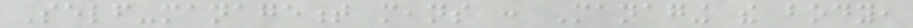Self-management means : Managing the body,
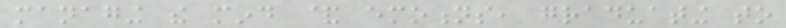managing the mind & emotions, graduating to
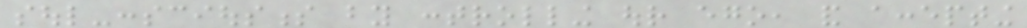soul-consciousness by controlling our ego, and accepting
